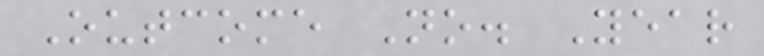Outcome No. Year
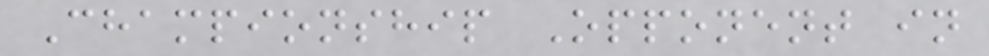Championship Opponent in
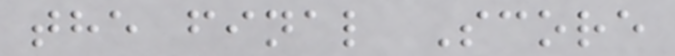the final Score
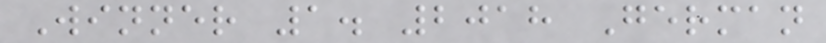Winner 1. 2018 German
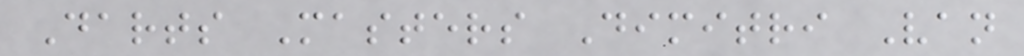Darts Masters Dimitri Van
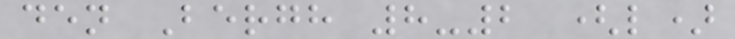den Bergh 8-2 (l)
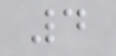4
